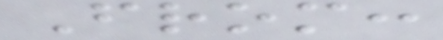From:
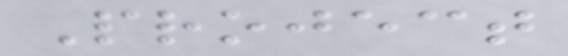Project
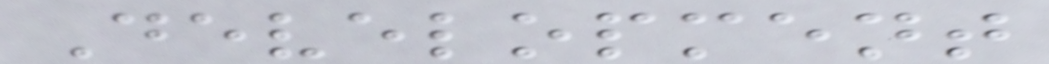Development
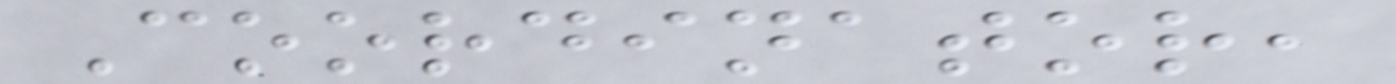Coordinator,
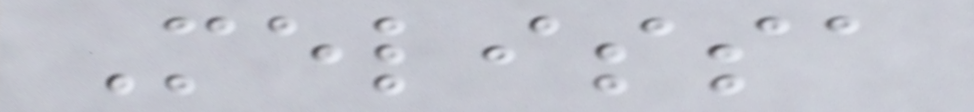Melissa
